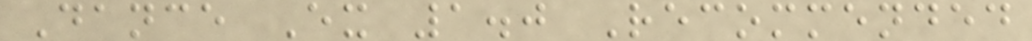Dance Ex 1.0 Recommended
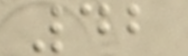42
